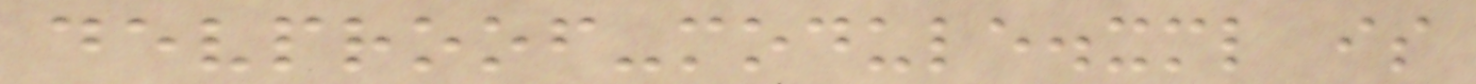devproof-module.xml is
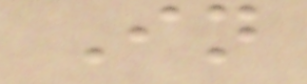In
